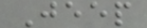Jeep
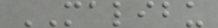MALIBU
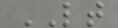LT
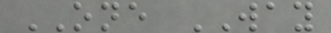ONE WAY
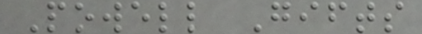Powell Gifts
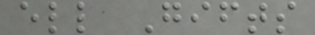ell Gifts
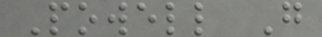Powell G
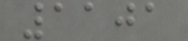1101
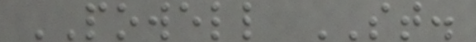POWELL ST.
